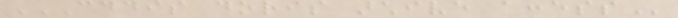CDDIS DORIS ARCHIVE ACCESS
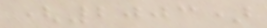(2003)
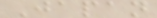Japan
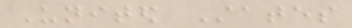United States
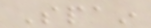Spain
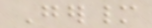Germany
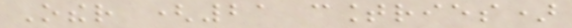Other (21 countries)
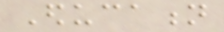Education
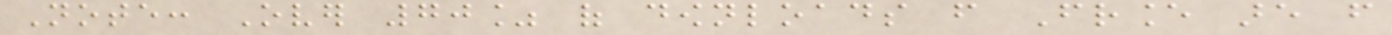Note: Over 70% of downloads from France are from
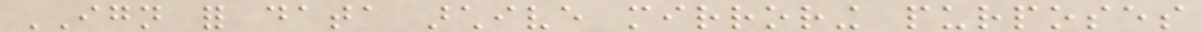IGN for data archive mirroring purposes
